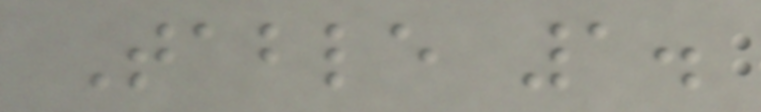Table 1.
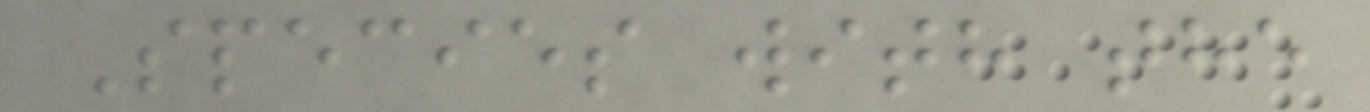Species with the
